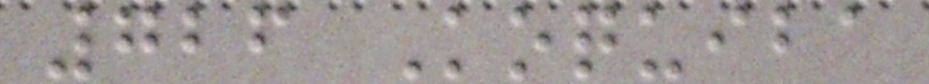726 Koquiba
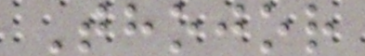Thojor
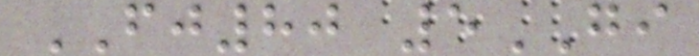FJ80 5GI
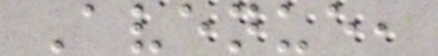Avenue,
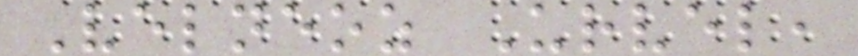Velneoz Urvel,
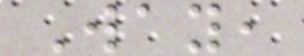Way,
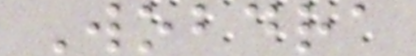Wobdra
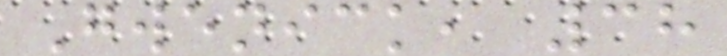Gwenick, 38
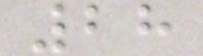28
